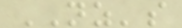NZ's
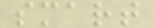smart
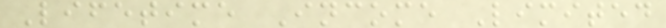Lifetime Income Limited
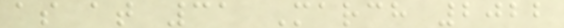as at 31 March 2022
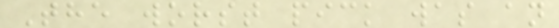The worst pick was an
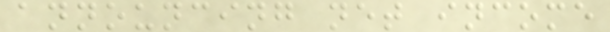announcing net income
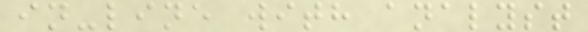in-line with analyst
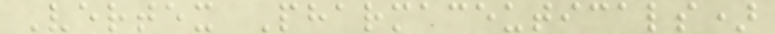Vertex Pharmaceuticals)
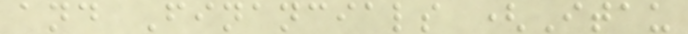and Financials (Itau
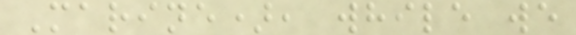Marine), while we
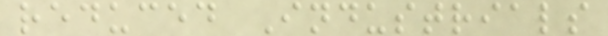reduced Industrials
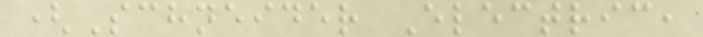(Schneider Electric,
